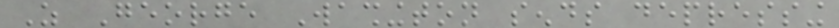As George Washington sends depressing
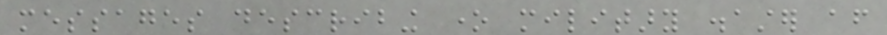messages describing one military disaster after
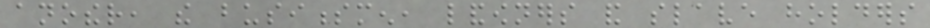another, the businessmen, landowners and slave holders
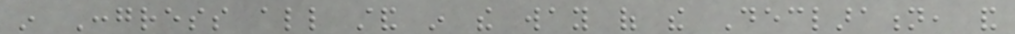in Congress all stand in the way of the Declaration, and
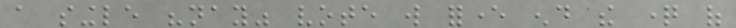a single "nay" vote will forever end the question of
